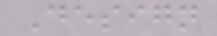Design
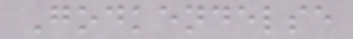Godkendelse
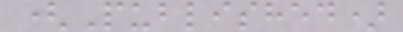(Published)
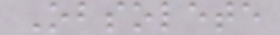Obsolete
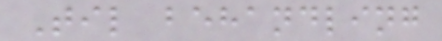Til behandling
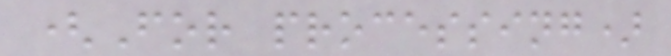(For processing)
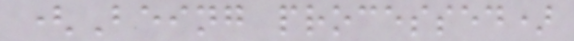(Being processed)
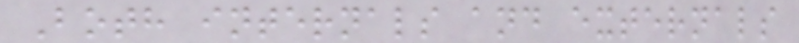Both internals and externals
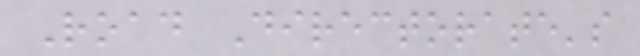Road Directorate's
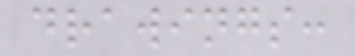drawings:
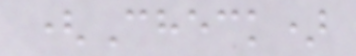(Check)
